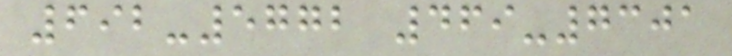692-5772 469-7301
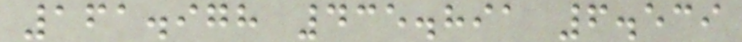161.978 435.891 6.539
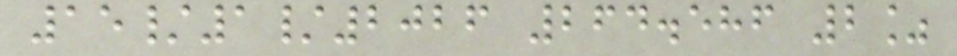15/1/2026 264.586 2%
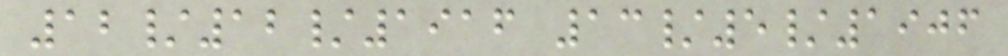12/12/1916 13/5/1906
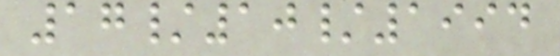17/10/1994
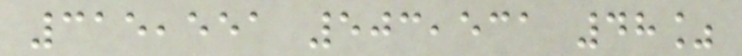315,551 503,531 48%
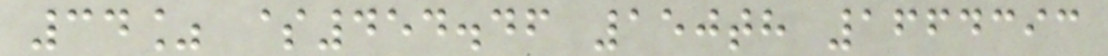34% $454.46 150th 1664393
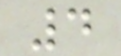4
